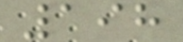198
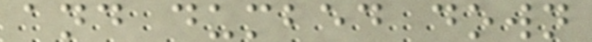and dumbed down
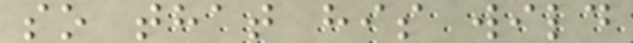so that his wild
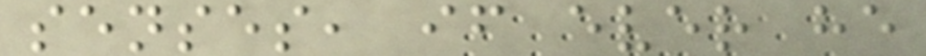senses, if ever he
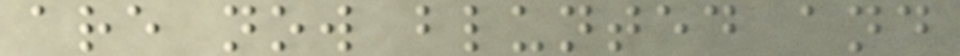are now blunted and
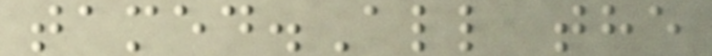tamed.All the
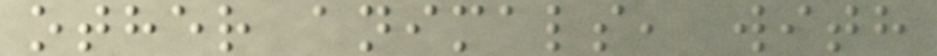other animals, with
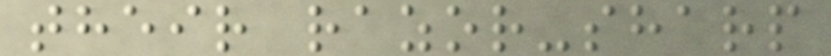their razor-sharp
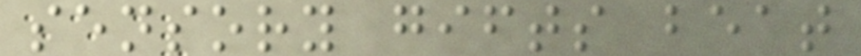sensory gifts beat
